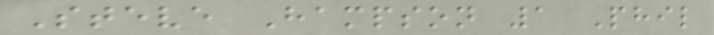Steve Hampson 1 Phil
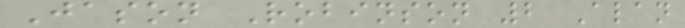Jason Robinson 2 Alan
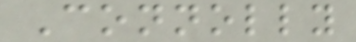Connolly
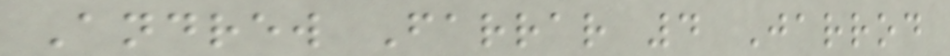Andrew Farrar 4 Jarrod
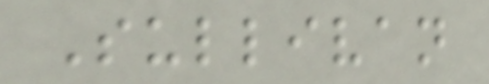Sullivan
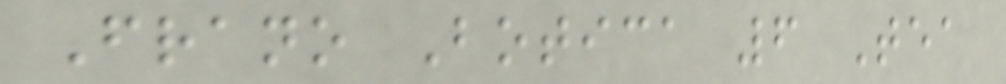Frano Botica 6 Tea
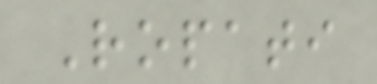Ropati
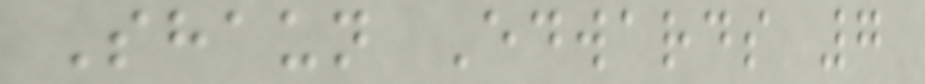Shaun Edwards 7
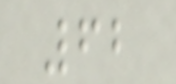62
